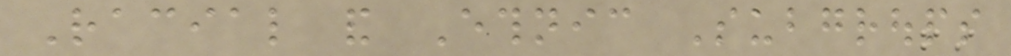Racial and Ethnic Subgroups
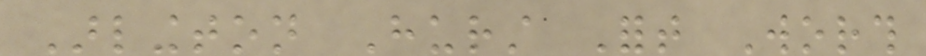Arlington Hurst Fort Worth
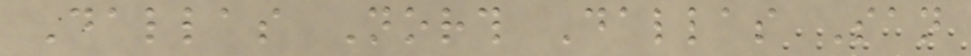Dallas North Dallas San
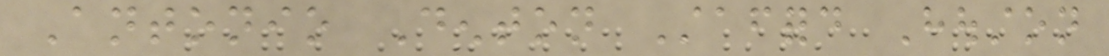Antonio Denton Stafford Houston
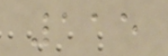115
